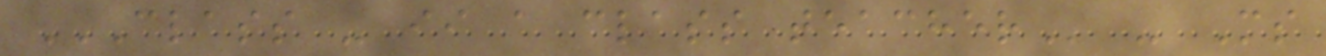CLASS - II A CLASS TEACHER - Ms
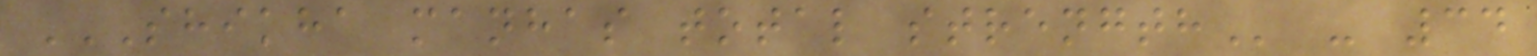SHIKHA MANHAS TOTAL STRENGTH - 34
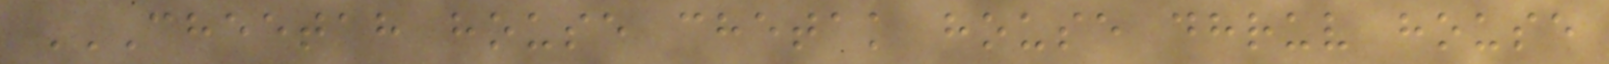CHEETAH HOUSE CHETAK HOUSE DHRUV HOUSE
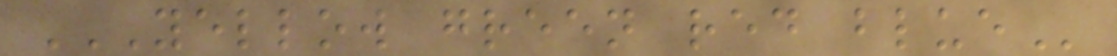YELLOW GREEN RED BLUE
